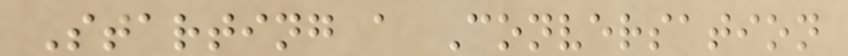Starting a Conversation
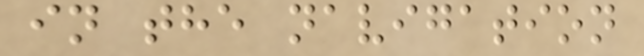in the navigation
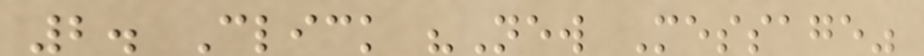2. Click "New Message"
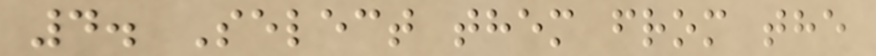4. Select them from the
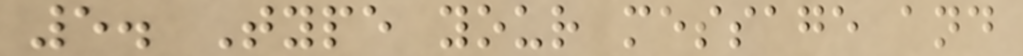5. Type your message and
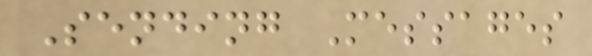Sending Messages
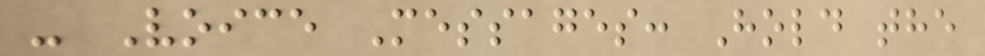- Voice Messages: Hold the
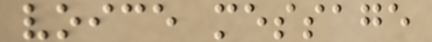voice message
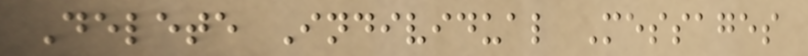Delete Individual Messages
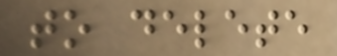to delete
